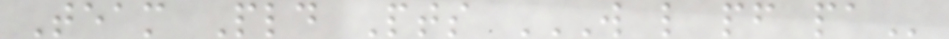Team Pld Pts W L PF PA
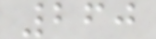260
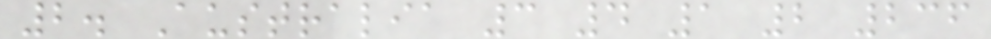2. Australia 3 4 1 2 236
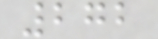272
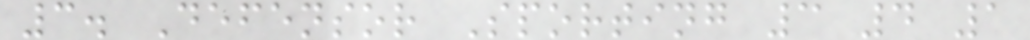3. Defensor Sporting 3 4 1
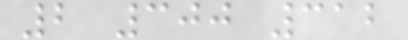2 300 312
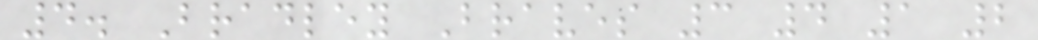4. Bradley Braves 3 4 1 2
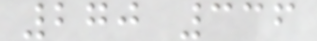270 336
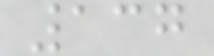137
